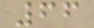66
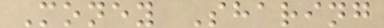Money Sharing
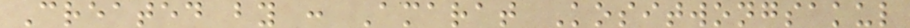Created by : Amarat Kositwongsakul
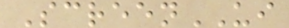ScreenUI
